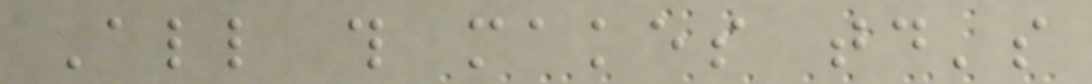All this makes today's
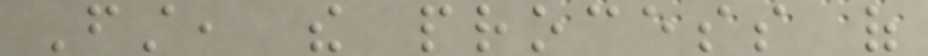First, the process of
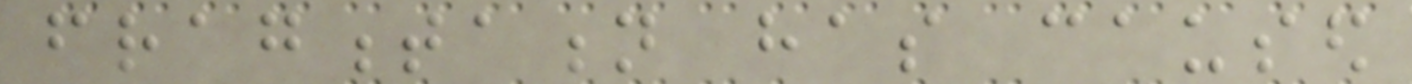fragmentation has caused
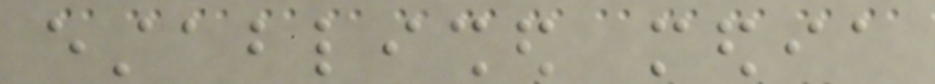established media
